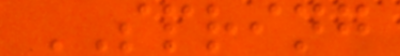SPRING
